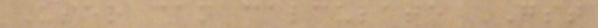User can calculate GST
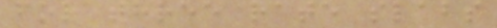for three rate slabs
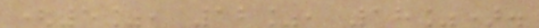(5%, 12%, 18%).
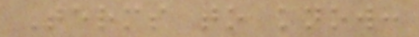Terms to know:
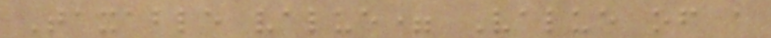Taxable value= Value of a
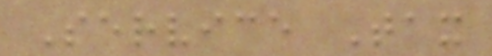Service Tax
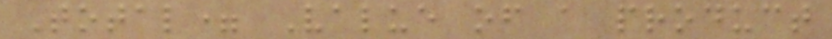Total= Value of a product
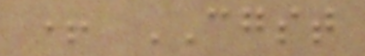+ CGST
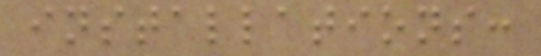installations:
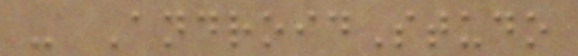- AndroidStudo
